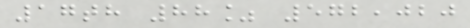17th 88% 572,020
